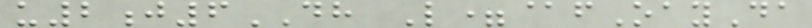u2j6DH L=@fOayDa
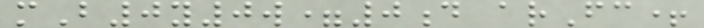mB0y0w=0d arFc+
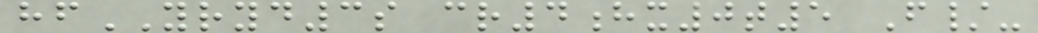hfYRYD3s cr4hx0t5 F/-
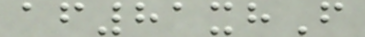af81xhF
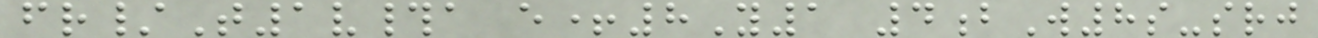fr/T1v#a e+8Y1 4bW8s-srj
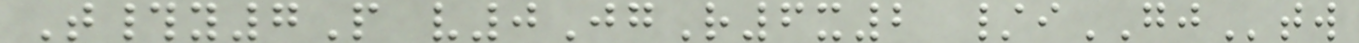T#y7P v0JgR6x2 /iGJtw
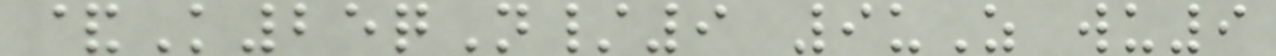&K25qN/9 9uZ wu9
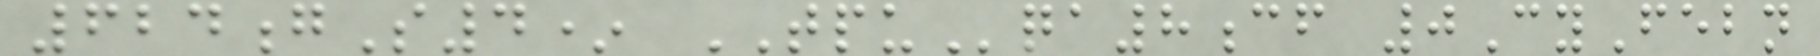624gS4* TPUqa8cf 0CyFebn
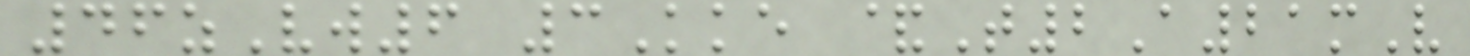46zVw6 3Kke &T2A21mV
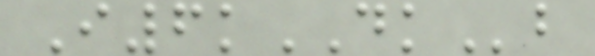I6kDKb
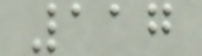117
